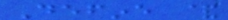Define &
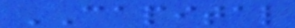CAPITAL
